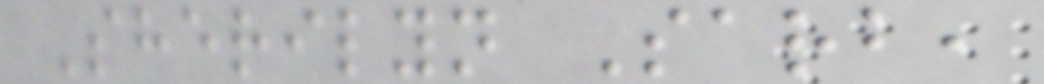Sherilyn Sarb,
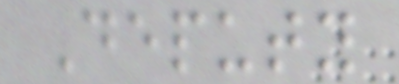Deputy
